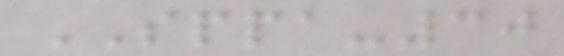SPPA-30
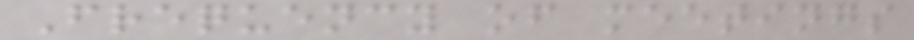Frequency of meetings
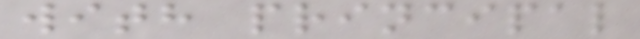with principal
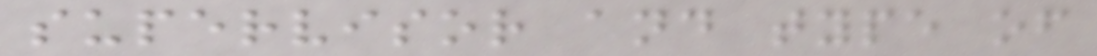supervisor and type of
